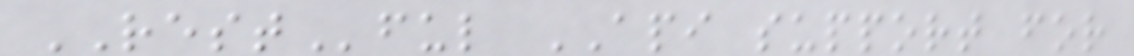RESTful API support for
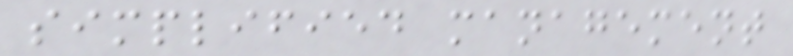simplified management
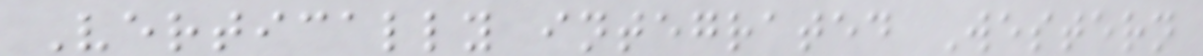Vertically integrated Western
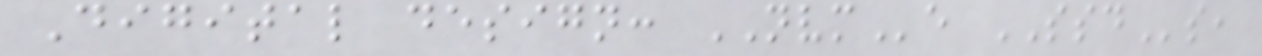Digital design: NVMe SSDs,
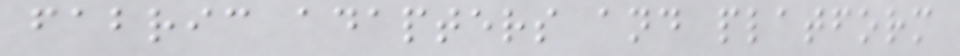fabric adapters and platform
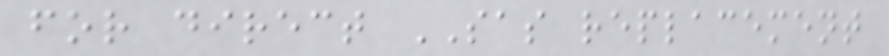for direct SAS replacement
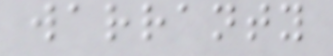warranty
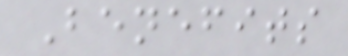Benefits
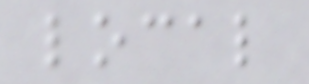local
